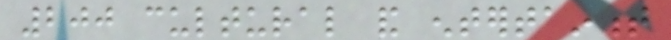200 cultural and entertainment
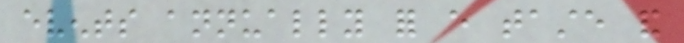events annually for every taste and
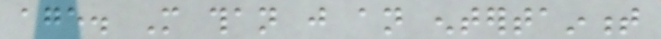age. More than just an entertainment
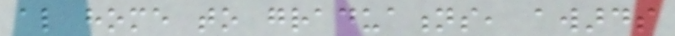also home to graduations, awards
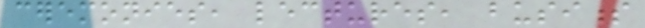ceremonies, lectures, business
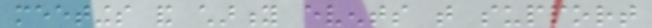meetings and charity events that support
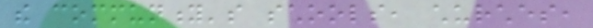the community's schools, churches,
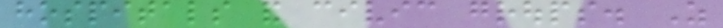hospitals and civic groups. As
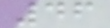46
